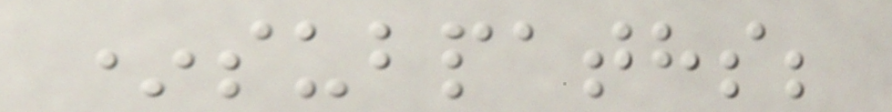*subpaths;
